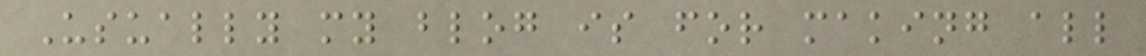Usually my blog is for making all
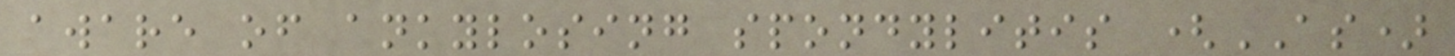aware of ankylosing spondylitis (AS)
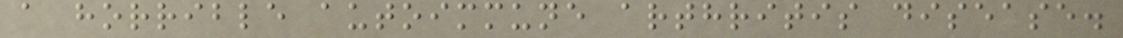a horrible autoimmune arthritis disease.
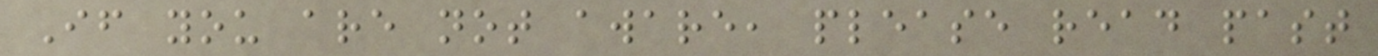If you are not aware, please read past
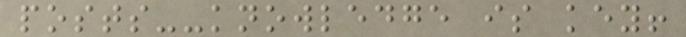posts--knowledge is key!
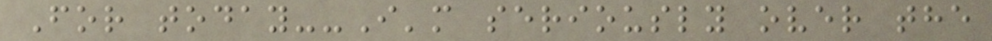For today--I'm seriously over the
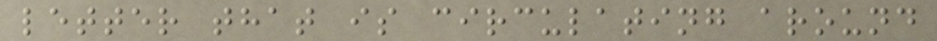letter that is circulating around
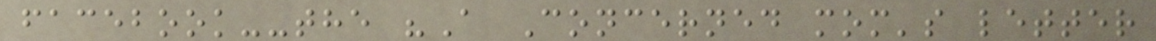facebook--the "A Concerned mom's letter
